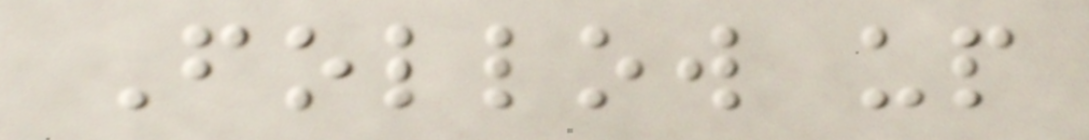Follow up
